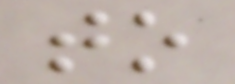to
